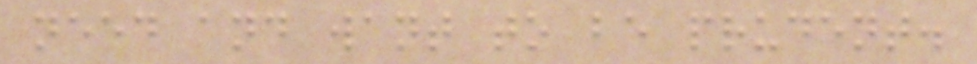need and want to be prudent.
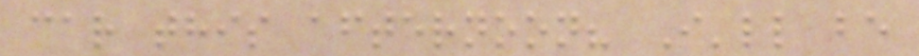car this afternoon? I'll be
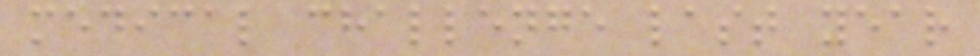medical challenge last year
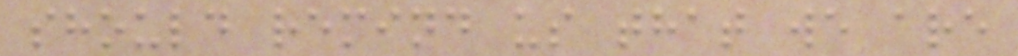should remind us that we are
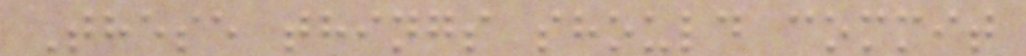These things should commit
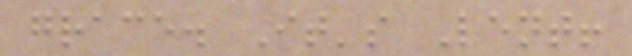grace. It's Lent!
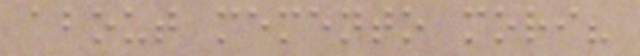about memento mori?
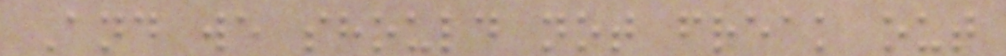And we should not freak out
